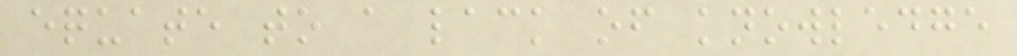equate to a lack of knowledge
